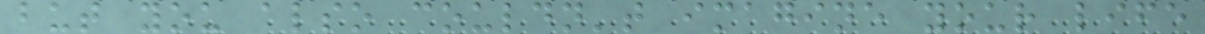but you also couldn't imagine your life
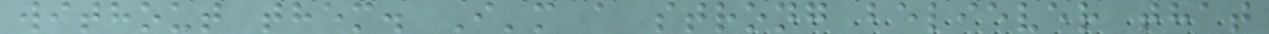without them. I'm a strong believer that
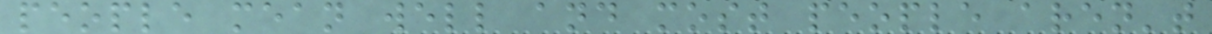people mean well and most people aren't
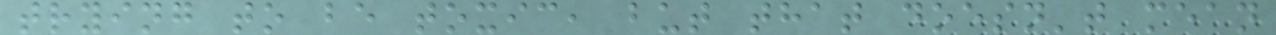trying to be toxic, but that doesn't mean
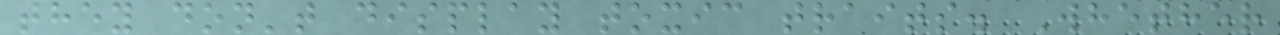they don't display toxic traits. Whether
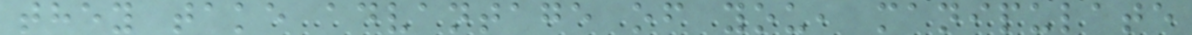they take advantage of you, manipulate
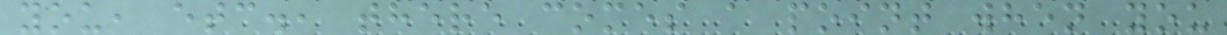you, etc., there comes a point when you
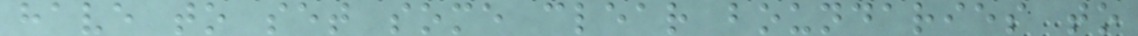have to set some clear boundaries to
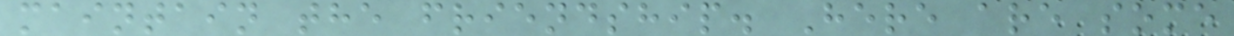maintain the friendship. Here are some
